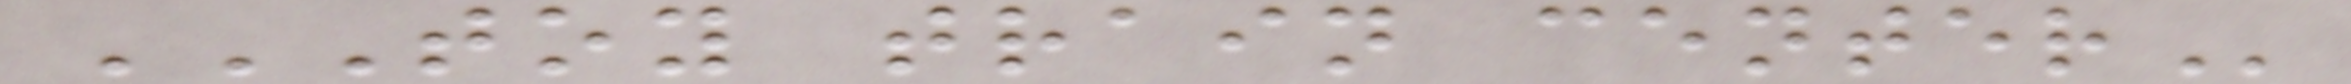TOY TRAIN CENTER
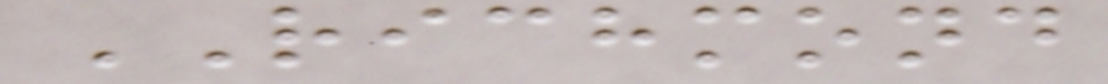RICHMOND
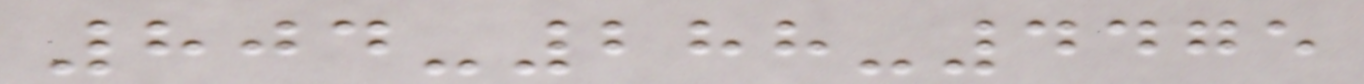804-288-4475
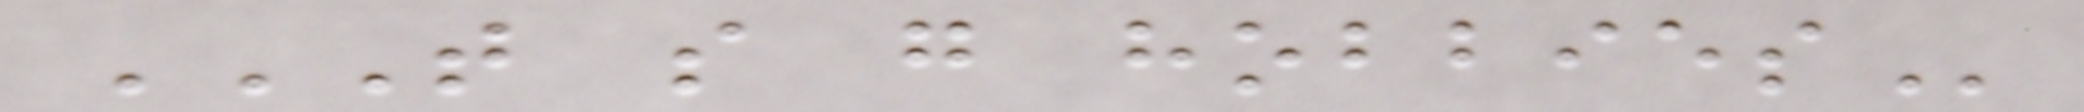T S G HOBBIES
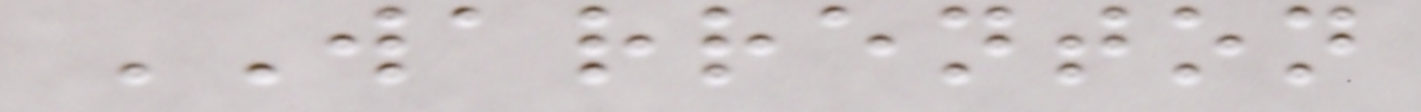WARRENTON
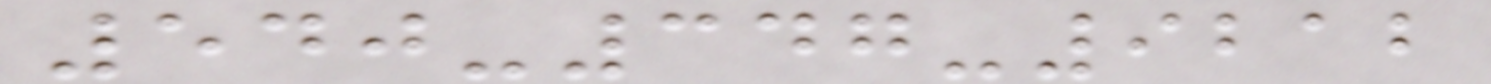540-347-9212
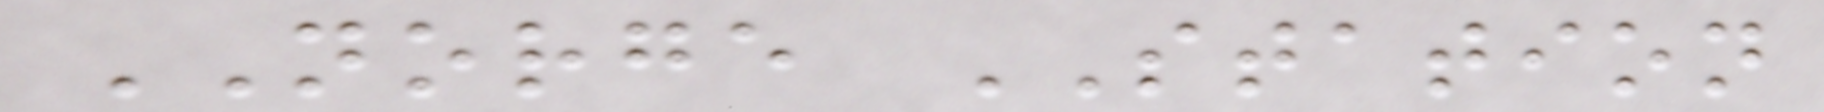NORGE STATION
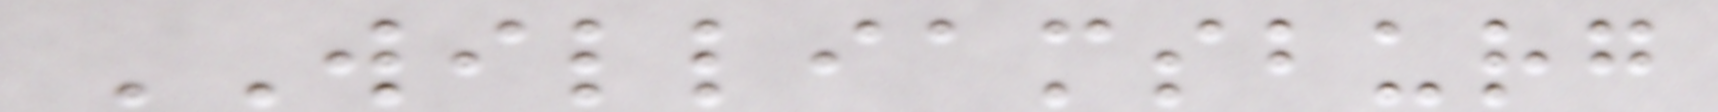WILLIAMSBURG
